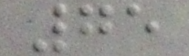75
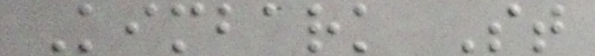Kimbark St
